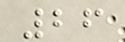26
